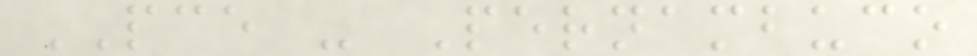PCE - Pernambuco
